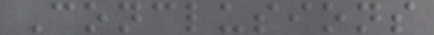Conclusions
